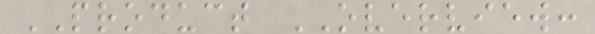PRODUCT OVERVIEW:
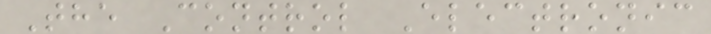The Control Electronic
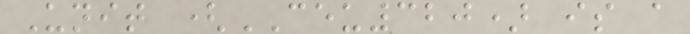Unit (CEU320) is a
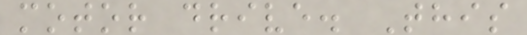motor drive. This
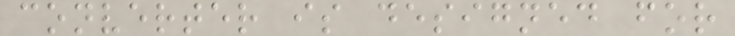converter is designed for
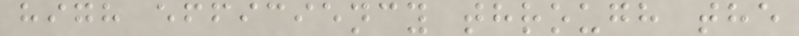high efficiency through the
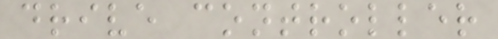drive controller
